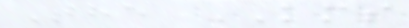The KMS
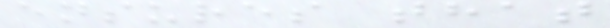ensures that
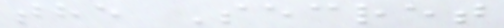the Secret
